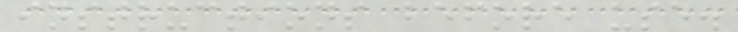instructions before use.
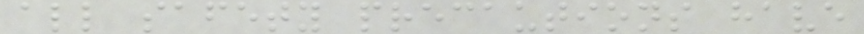all safety precautions have
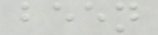been
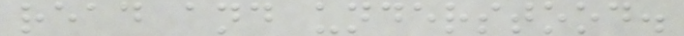read and understood.
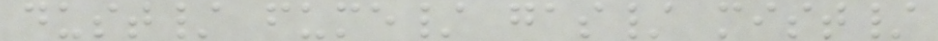dust/ fume/ gas/ mist/
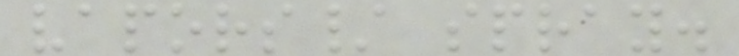vapors/ spray.
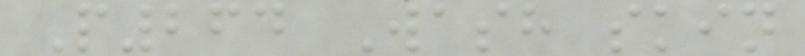P264 Wash skin
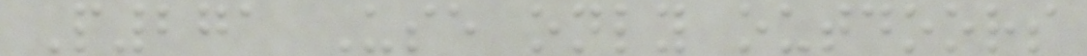P271 Use only outdoors
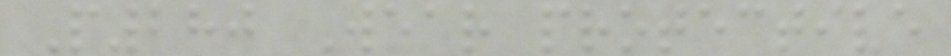P280 Wear protective
